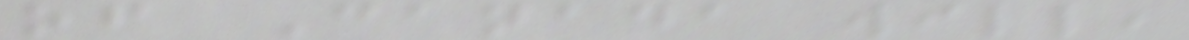of Canada will,
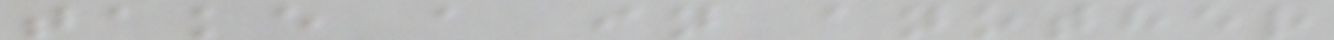take a in another
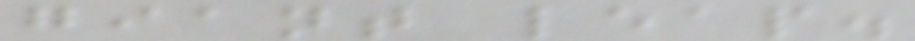giant leap.
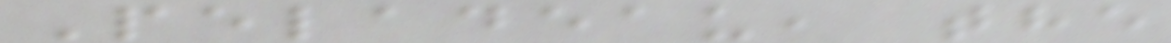Peladeau, the
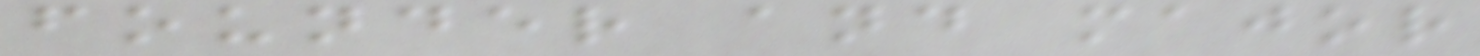founder and major
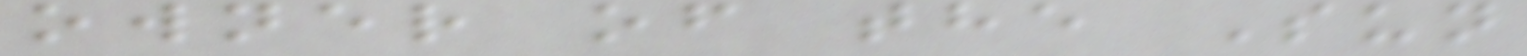owner of the Sun
